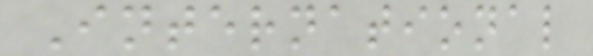International
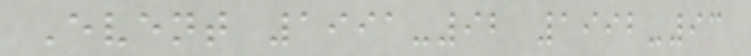Event 1991-92 1992-93
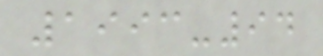1993-94
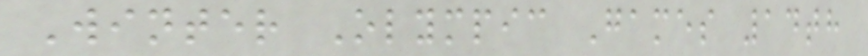Winter Olympic Games 14th
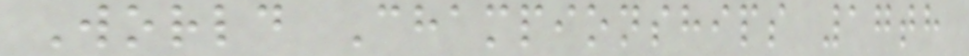World Championships 17th
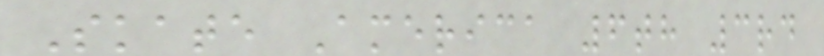Skate America 6th 3rd
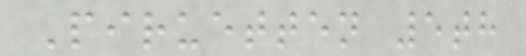Piruetten 5th
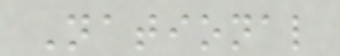National
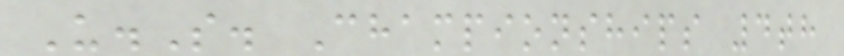U.S. Championships 4th
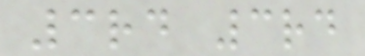3rd 3rd
